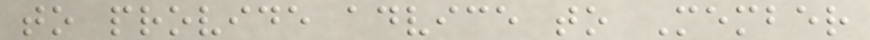to provide advice to Member
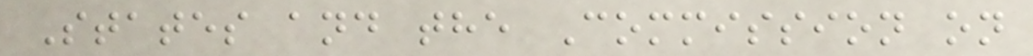States and the Commission on
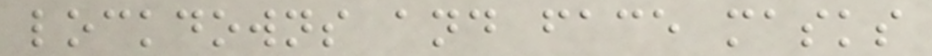lockdowns and face masks
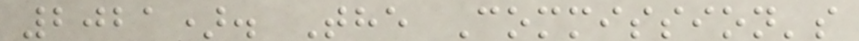2021). The Commission's
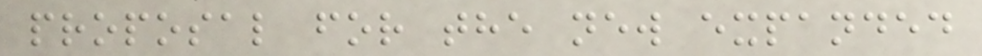proposal for the new expanded
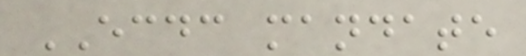ECDC mandate
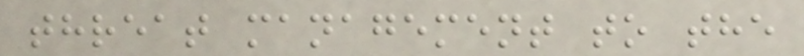threat management to the
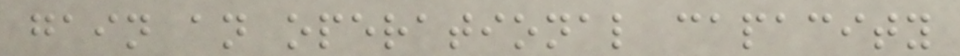gain an operational capacity
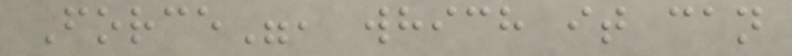Force", which it can
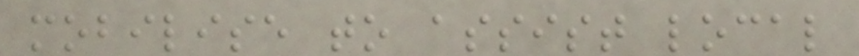mobilise to assist local
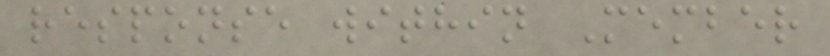response within Member
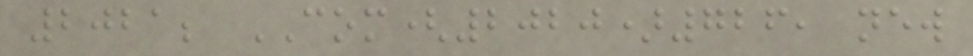2021; COM(2020)726, new
